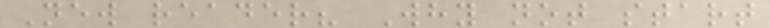New reader? Why not start
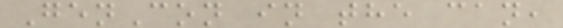GenCon in the can,
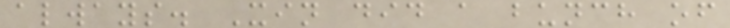always. Xin did a bunch of
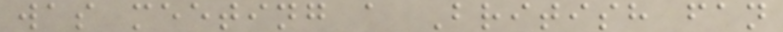was meeting a British fan
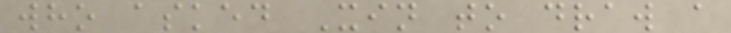who asked Xin to draw a
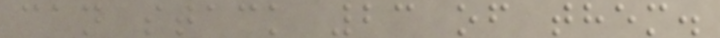can stack 23 of them.
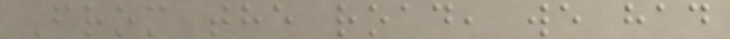From the road, we had
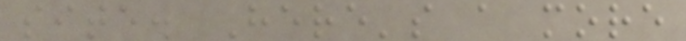site. Here's a more
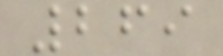269
